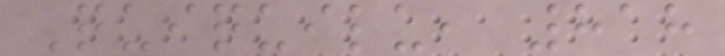Quiquilu, 818
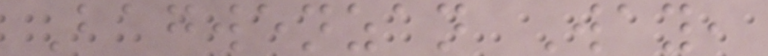Bagwenzan Way,
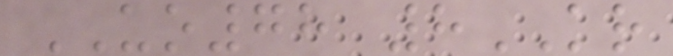UO78 8KR
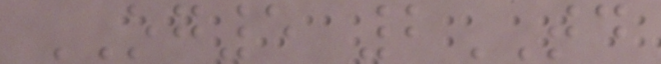OG5 2TD
